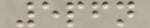5pfn
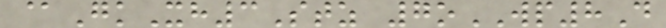@GkXh3Stz 7oWP8D
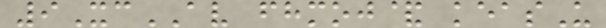9XcAV fhmoj& keasU
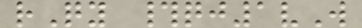rQy #qj1vW
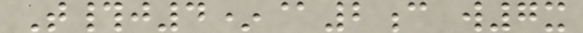T#j4*@2c w7x
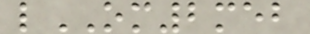lOM2meb
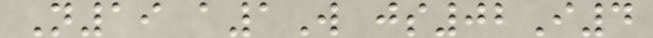N19 a1W js02I4
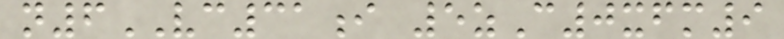n6VC31i 5zC0xfm9
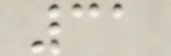31
